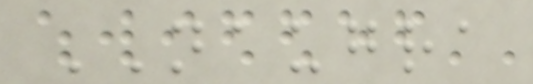NAUGRA
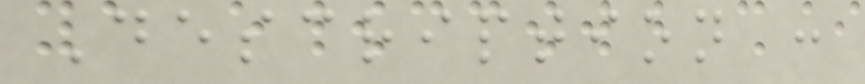Description :
